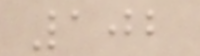102
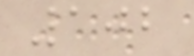102
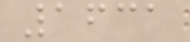1631
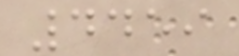4459
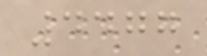4477
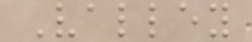Valley
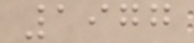1977
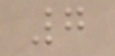7
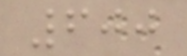600
